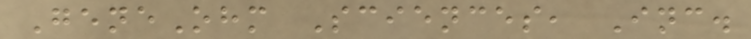GeneOhm Sciences, Inc.
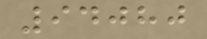94080
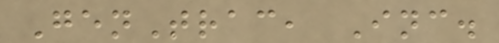GenTrac, Inc.
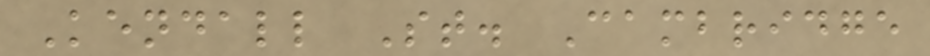Kendall St. Cambridge
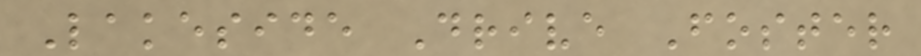Lakeside Drive Foster
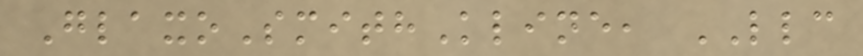GlaxoSmithKline, LLC
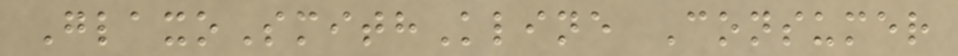GlaxoSmithKline Consumer
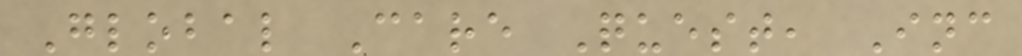Global Care Quest, Inc
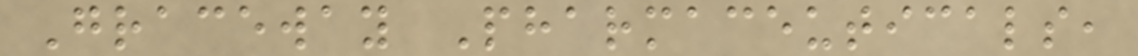Graceway Pharmaceuticals,
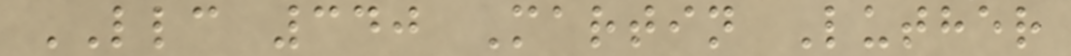LLC 340 Martin Luther
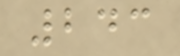243
